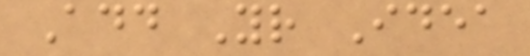Add Your Idea
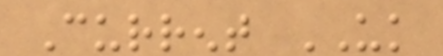Current UK
